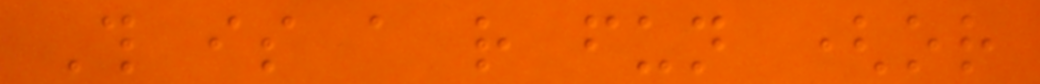This is a rather fun (or
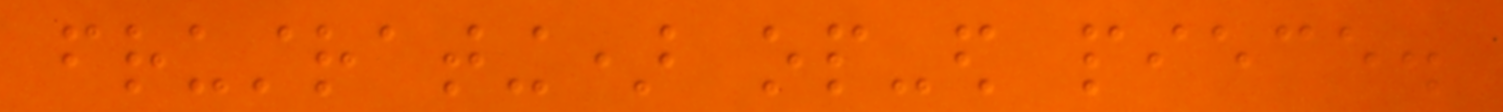frustrating) op-ed piece.
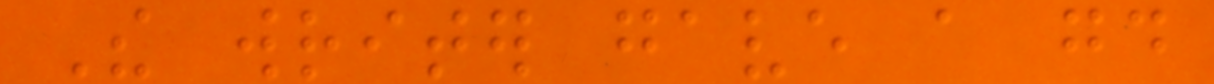The writer gave a good
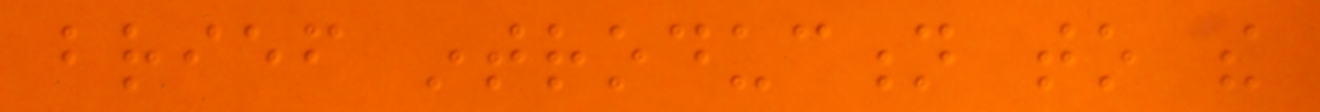brief introduction to the
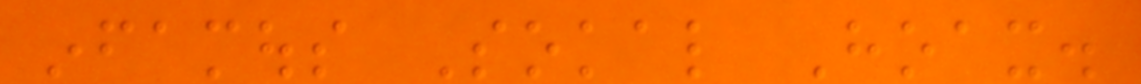infamous Sokal Hoax.
